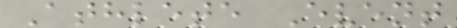Athlete Event
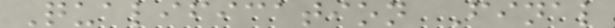Qualification Final
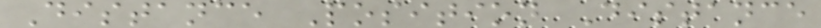Distance Position Distance
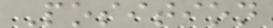Position
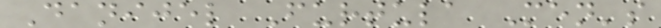Danijel Furtula Men's
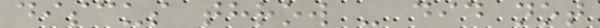discus throw - did not
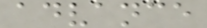advance
